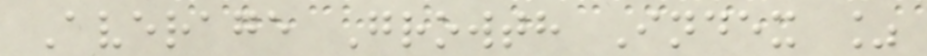Average Growth Index %
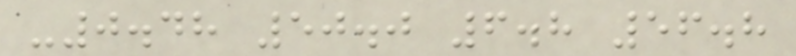-0.48 50.0 6.8 56.8
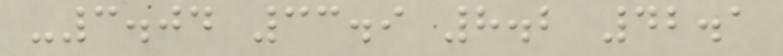-3.04 33.9 8.2 42.1
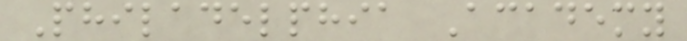Philadelphia Academy
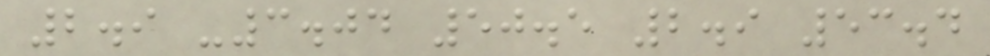2.9 -3.04 50.5 2.9 53.4
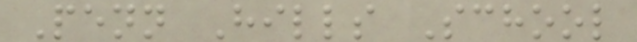Penn Hills School
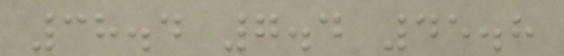38.4 7.4 45.8
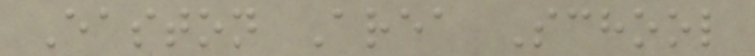Easton Area School
